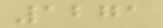1271
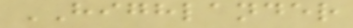HIGHLANDER
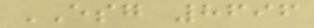ESG 8696
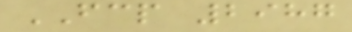FCP 2987
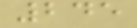245
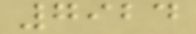7924
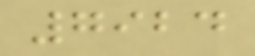7924
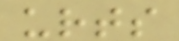urts
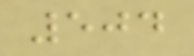504
